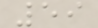59
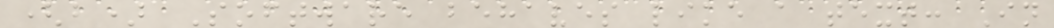(b) Software behaves like a text: In
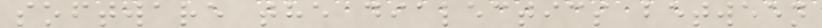software the dialectics between
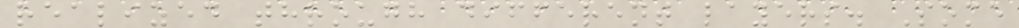realized through different layers. Some
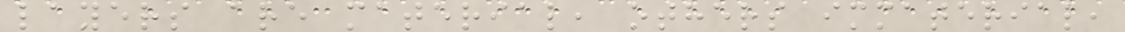layers are material, others immaterial,
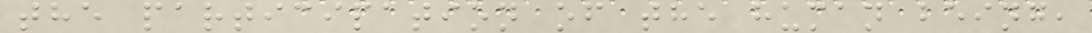the participation of the human being,
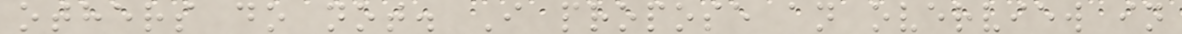others do not. I propose an overview in
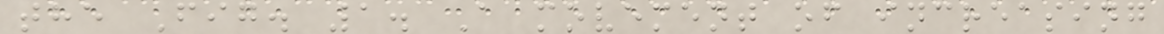the Fig. 1. A movement of increasing
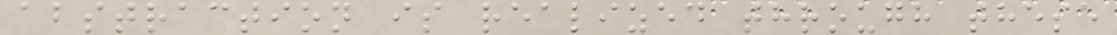abstraction is realized through these
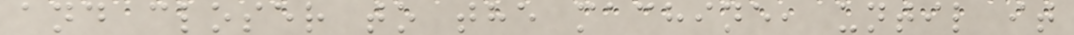and closer to the machine, until it
